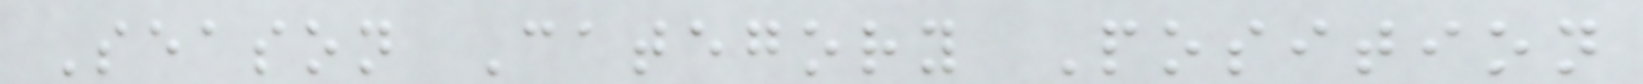Season Category Position
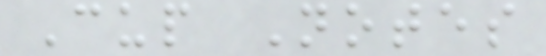Cup Notes
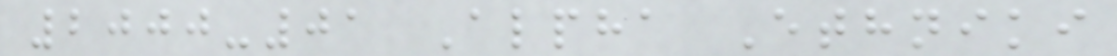2000-01 Alpha Ethniki
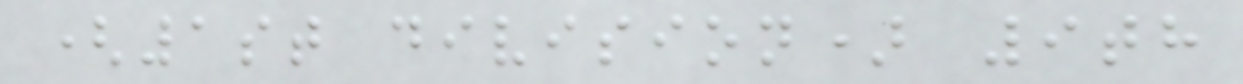(1st division) 9th
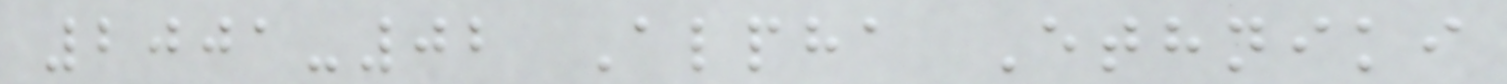2001-02 Alpha Ethniki
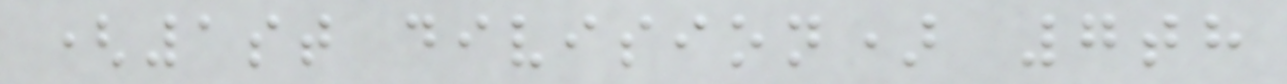(1st division) 7th
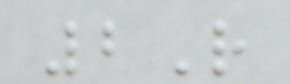2R
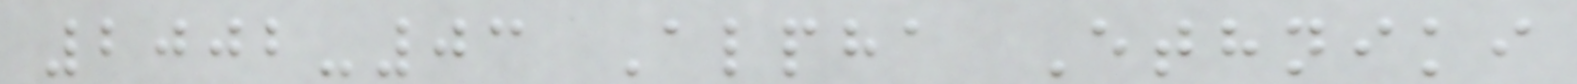2002-03 Alpha Ethniki
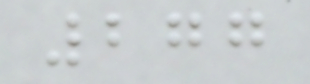277
